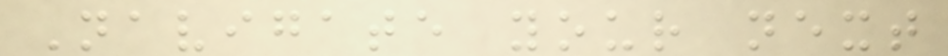Navigate your next
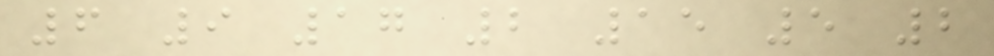6 9 17 2 15 5 2
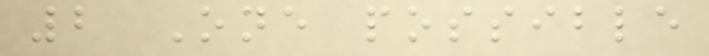2 One possible
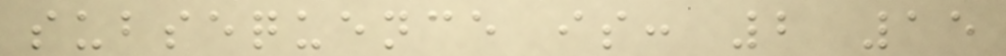subsequence is: 2 15
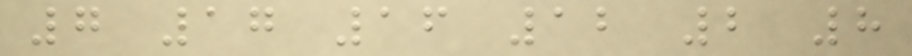7 17 16 12 2 8
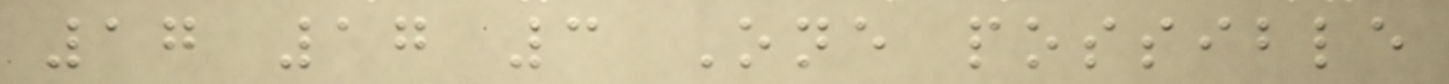17 17 3 One possible
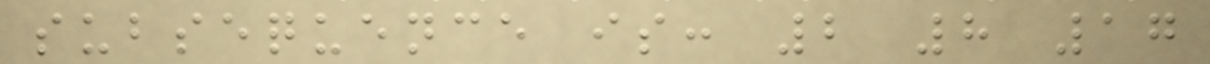subsequence is: 2 8 17
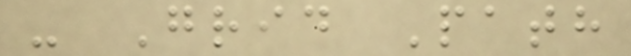- Grid Path
